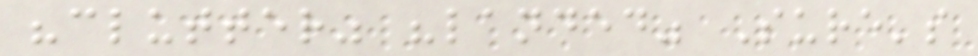"clutter" "landed" Sure's
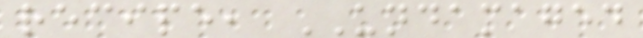recipe, UNDAMAGED
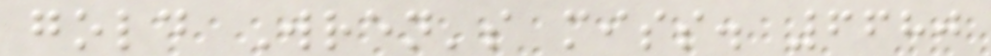gold Wren's miss. 6680
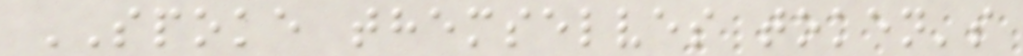SPOKE themselves token's
